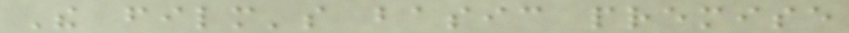The film's basic premise
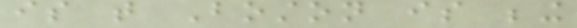is that Boston is being
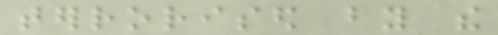terrorised by the
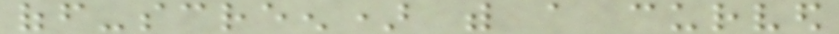off-screen) with a curved
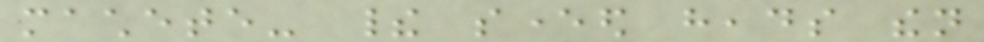machete- their severed heads then
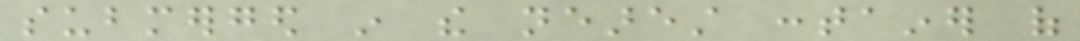submerged in the nearest container of
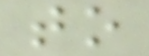to
